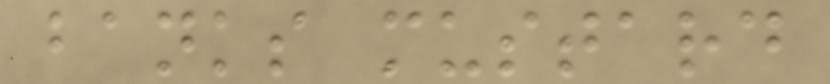banks mustard
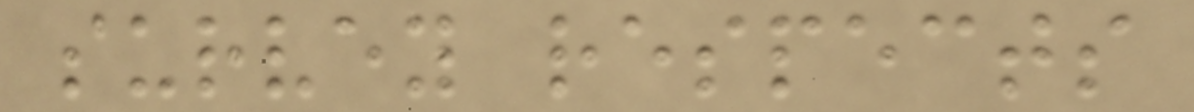survey respects
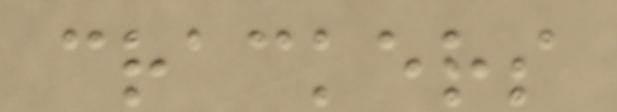crackers
